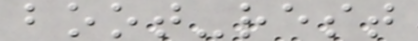boot-rest
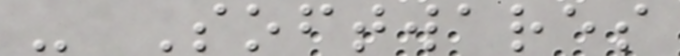- Softwares
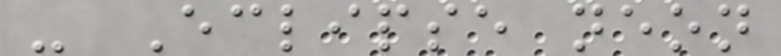- Eclipse neon
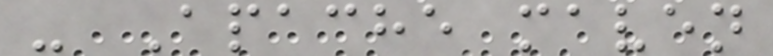- Apache maven
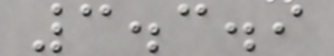3.3.9
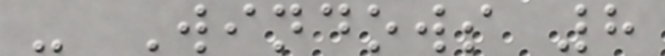- Windows 8
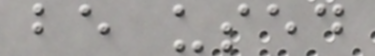be used
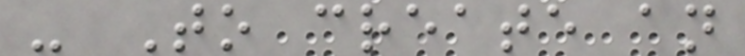- To create an
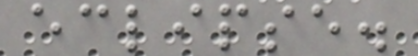eclipse.
